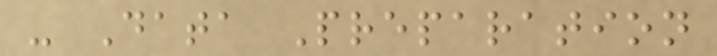- Data Preparation
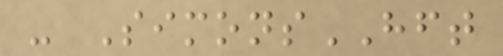- SimonsHFT
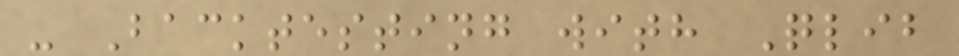- Backtesting with Qlib
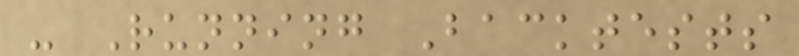- Running Backtests
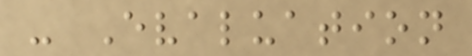- Evaluation
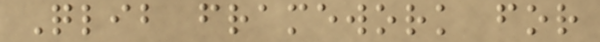Qlib framework for
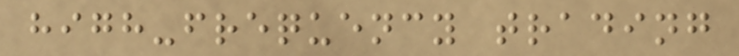high-frequency trading
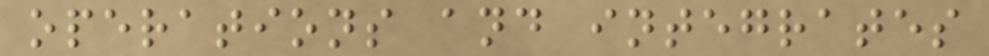operations and integrates
